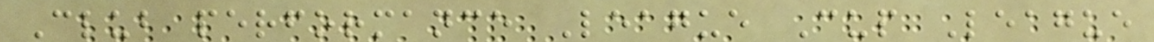Club performance League Cup League
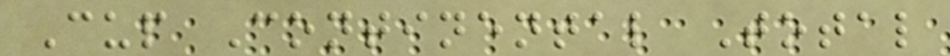Cup Continental Total
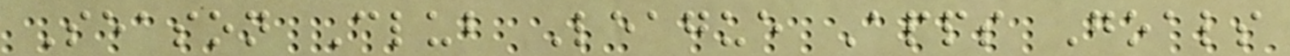Season Club League Apps Goals
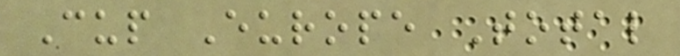Cup Europe Total
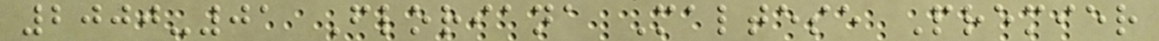2000-01 Floriana Maltese Premier
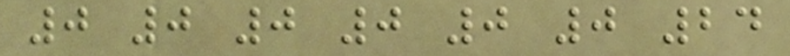0 0 0 0 0 0 24
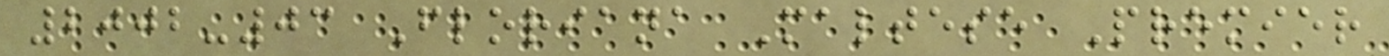2002-03 Floriana Maltese Premier
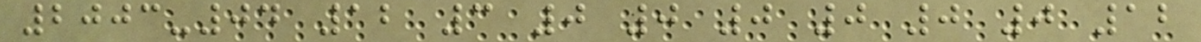2003-04 12 3 0 0 0 0 0 0 12
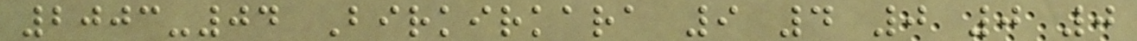2003-04 Birkirkara 9 4 0 0 0
